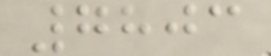7803
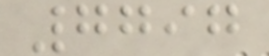7797
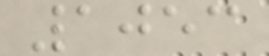1053
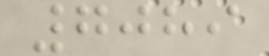7089
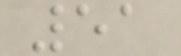51
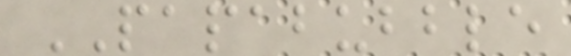PAPABUBBLE
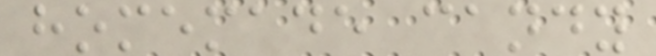homemade candy
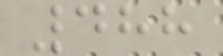488
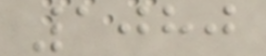1080
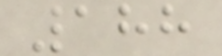188
